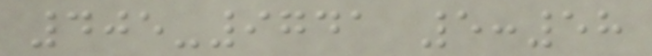405-9741 5:58
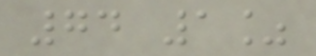74 1%
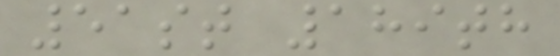51st 189th
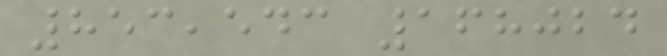853,543 168024
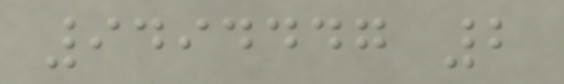9494447 2
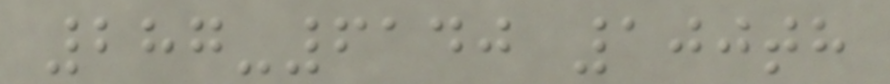287-6140 100th
